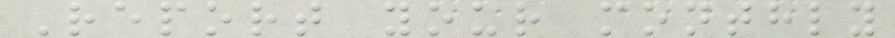Report your monthly
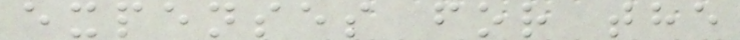expenses for the
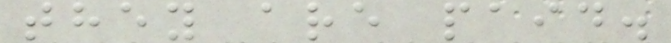they are paid.
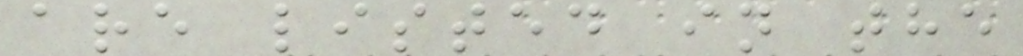are listed in the
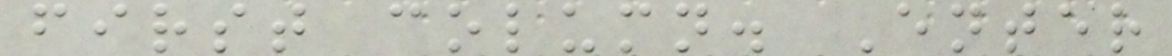first column. Enter
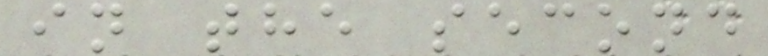in the second
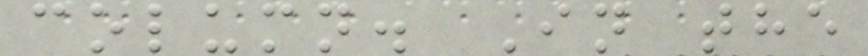column. In the
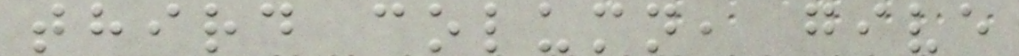third column, give
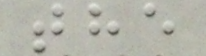the
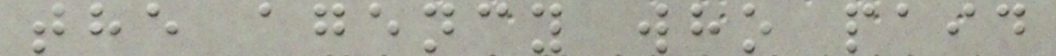the agency who paid
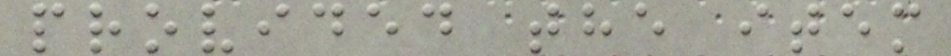provided the item
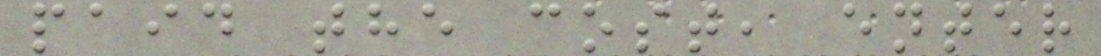paid the cost, enter
